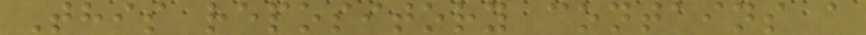This repository contains a
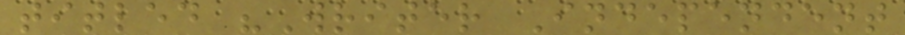titled "Writer Independent
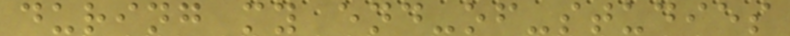during my end-of-studies
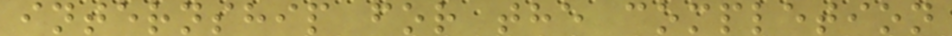internship for the completion
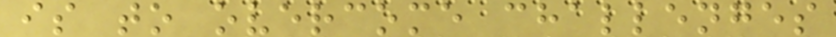is to overcome challenges
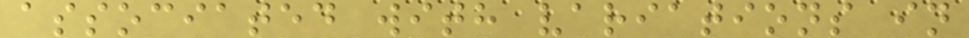associated with variations in
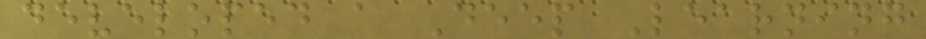developed a Deep Learning
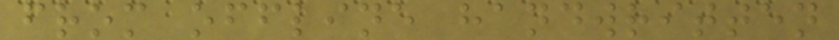from offline handwritten
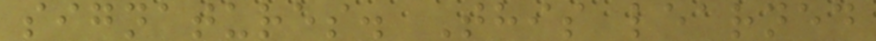signatures. This learned
